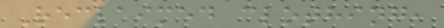Reclaimed clothing,
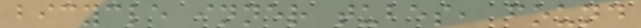bicycle inner tubes, found
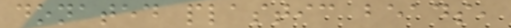donated plastic beads,
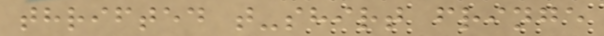thrifted t-shirt fringe
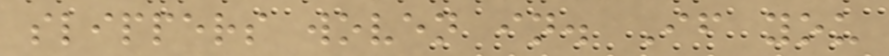slippers woven in. If you
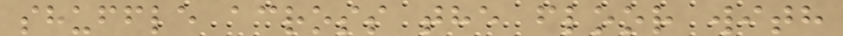shuffle across the floor with
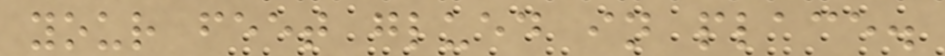your feet glued in place.
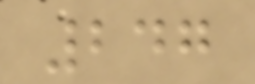247
